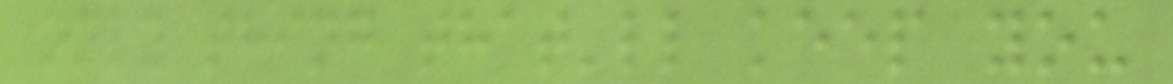only thing that'll keep you
